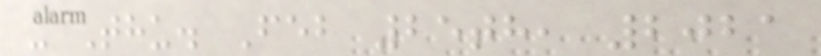- Thu. Feb 25th, 2021
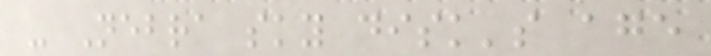- Nebra sky disk's age
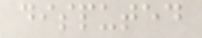disputed
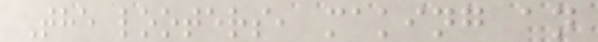The looters, making an
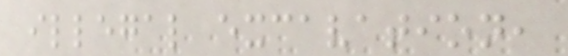illegal excavation,
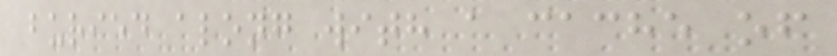buried along with a cache of
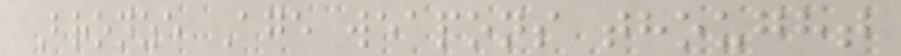Bronze Age weapons thought
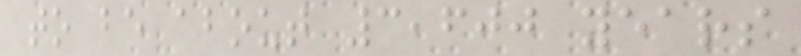to be about 3,600 years
